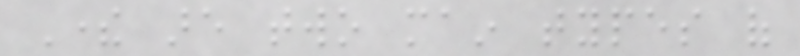There are two main types of
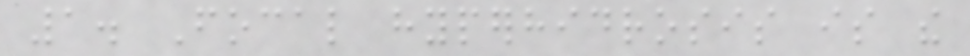1. Focal hyperhidrosis is the
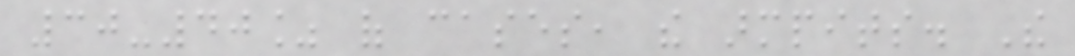30-40% of cases, the armpits. The
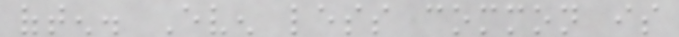often. Even less common is
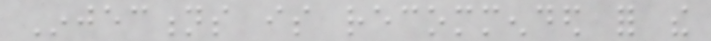Injections is recommended for the
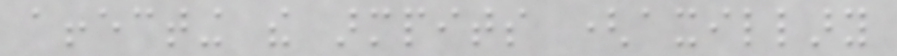affecting the armpits (axillary
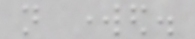not worked.
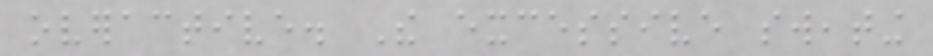overactive. The excessive sweating
